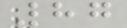87
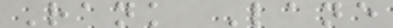Rank Lane
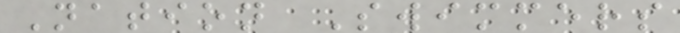Nation Swimmers
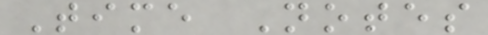Time Notes
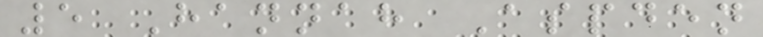5 Hannah Aspden
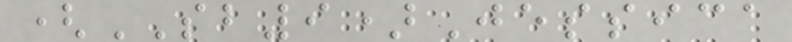(SB9)Jessica
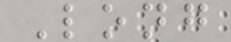Long
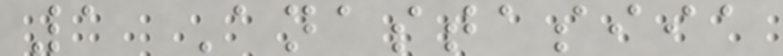1 Anastasiia
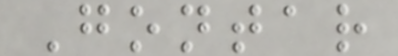Gontar
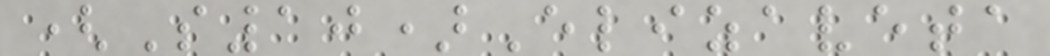(S10)Elizaveta
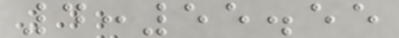4:55.55
